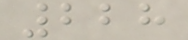228
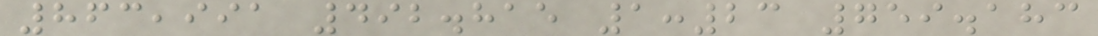863,991 492.815 1:23 759.183
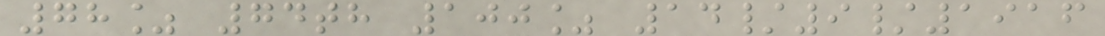78% 74th 100% 14/9/1916
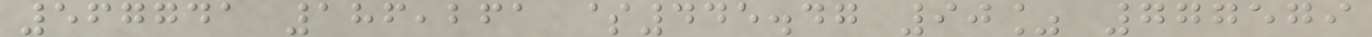567741 186,261 $445.47 90% 777579
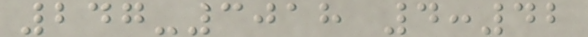247-3018 4:42
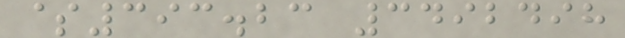$393.23 3492498
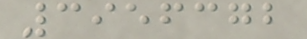3956372
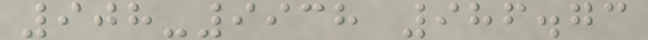908-9938 986.73
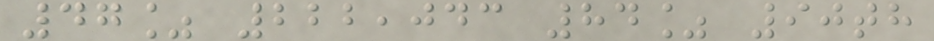47% 222,043 84% 90th
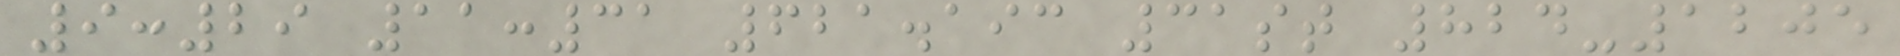9:29 11:31 621.193 31st 824-1205
